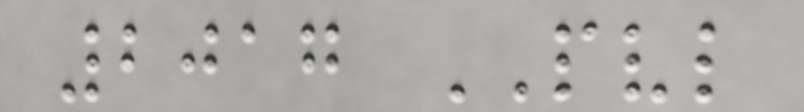2017 PVL
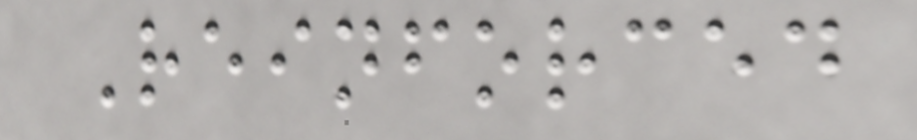Reinforced
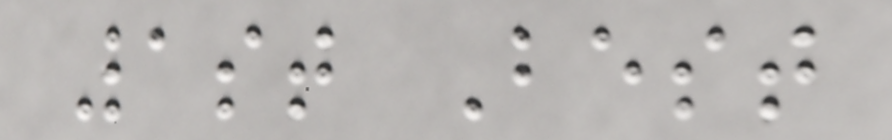1st Best
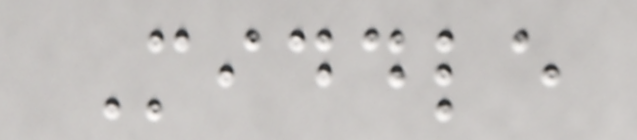Middle
